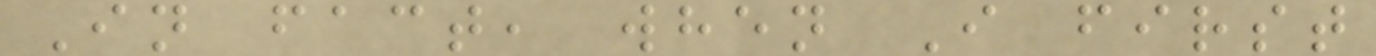In fact, when I first
